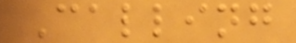Calling
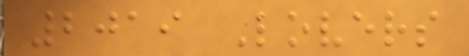2019 Lovers
